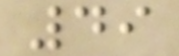49
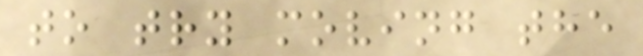to try moving the
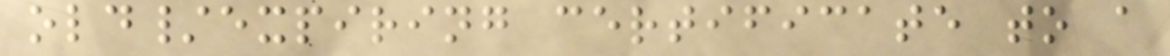old/expiring certificate to a
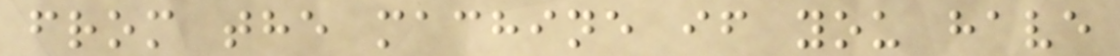from the machine if you have
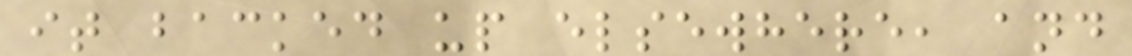it backed up elsewhere, and
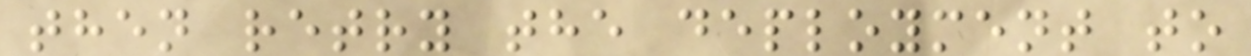then retry the deployment to
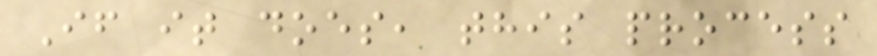If it does, this process
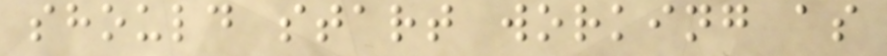should start working as
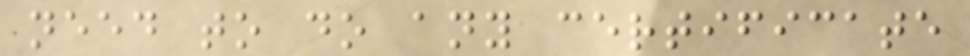need to do any certificate
